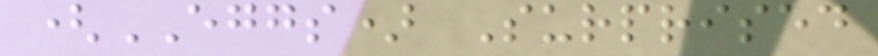(EGGS) Surprised
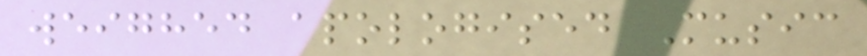weighed apologised Music
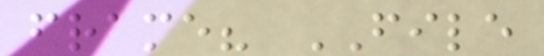frame? FILE
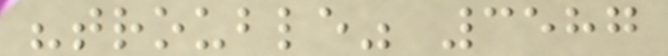"trouble" 3587
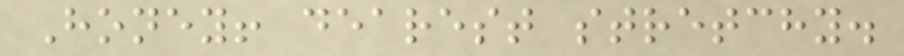Honey! dearest stretchy.
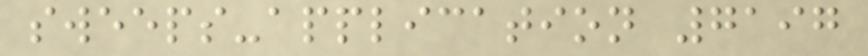sweeps-application 7197
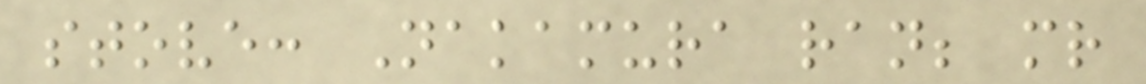stove: Nakamura ran; mr
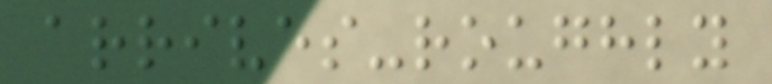arrives-roughly
